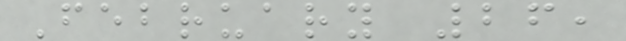February 26,
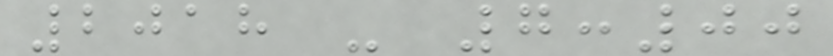2018 - 7:00
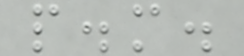p.m.
